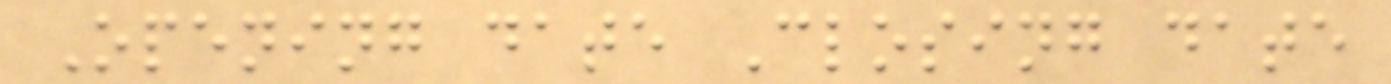Opening date Closing date
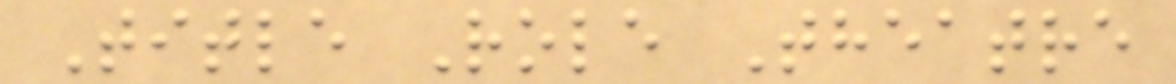Title Role Theatre
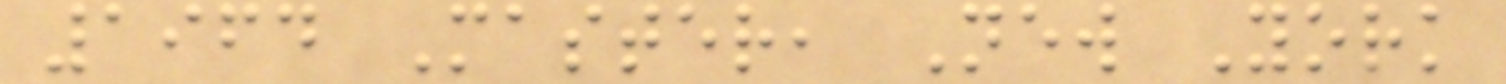1964 Master, New York
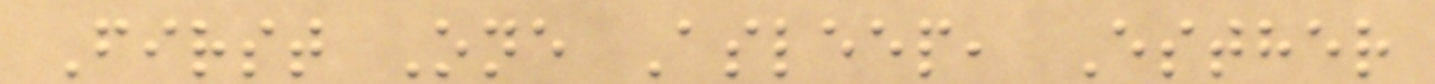First One Asleep, Esther
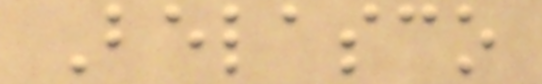Belasco
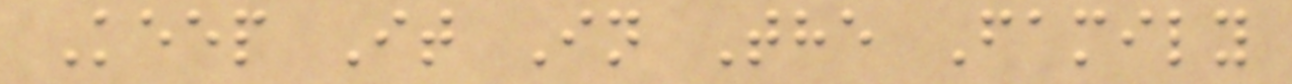Keep It In The Family
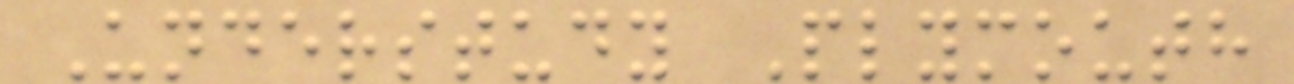Understudy Plymouth
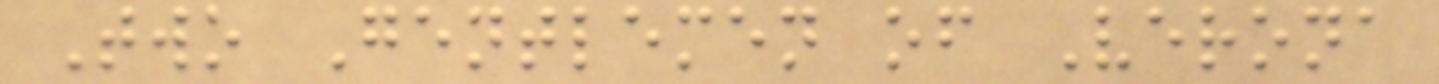Two Gentlemen of Verona
